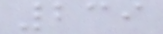239
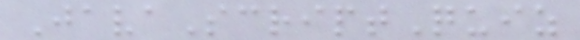JavaScriptQuiz
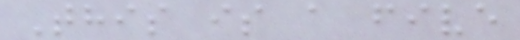This is a five
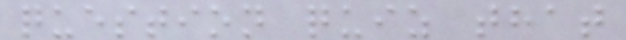question quiz that
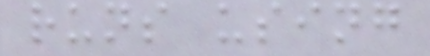runs using
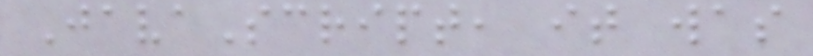JavaScript, it was
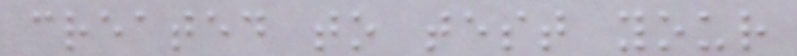created to test your
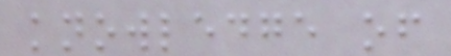knowledge of
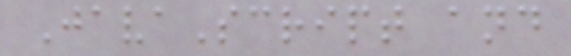JavaScript and
